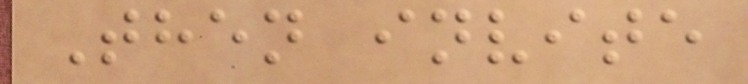Then invite
